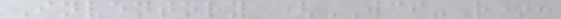Inventory (WCI-R):
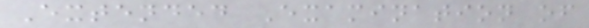Extended Examination of
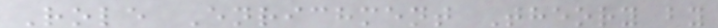Role Enrichment Theory by
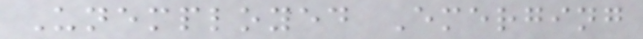Unemployed Emerging
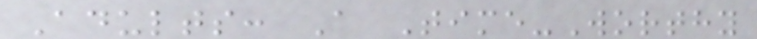Adults: A Time-Worthy
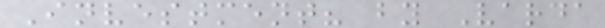Investment? by Varda
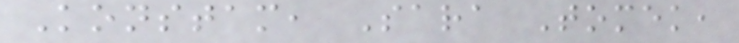Konstam, Sara Tomek,
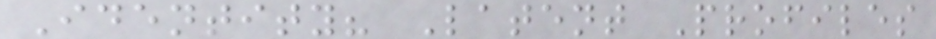Identity? Latent Profiles
